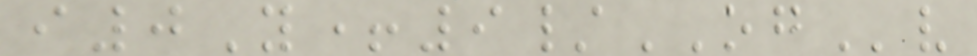i0Y+9/OGv
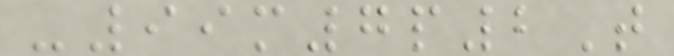-99m7p2T
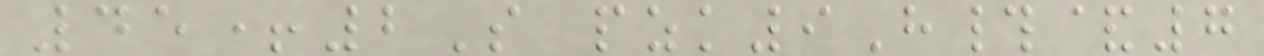45+2S pzk9H#&7
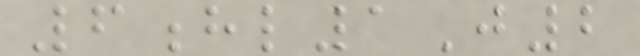6hl1J2
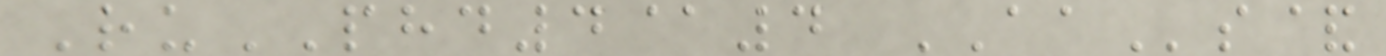RuPHD4@4 AAs&
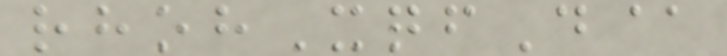rhohXqfD@
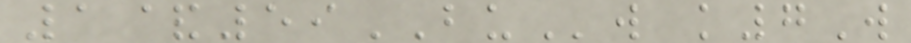1&59BUw k7W
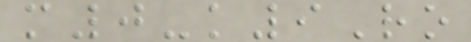m0-k9Ro
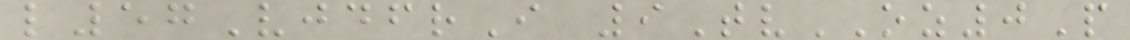l57VjdfrI 9TvOZ0P
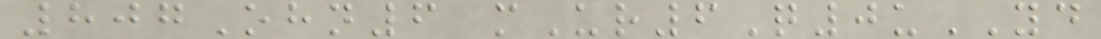807Ohn6 mUr6Q0uYD
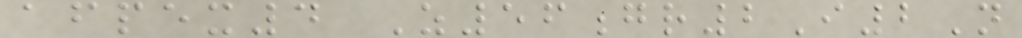afpex4 Z56gr2I2N
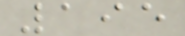195
